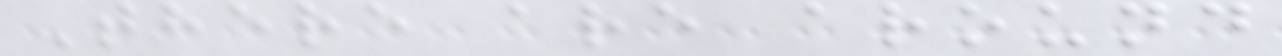There are around
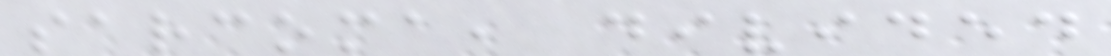sarcoma, divided
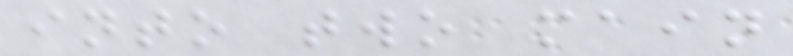into two main
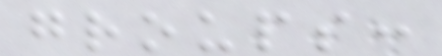groups:
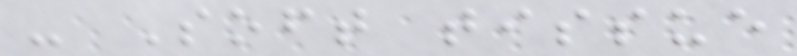- Soft tissue
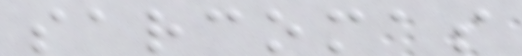sarcomas
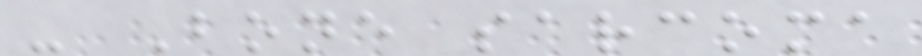- Bone sarcoma
